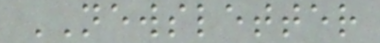NEWSLETTER
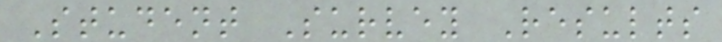Student Survey Results
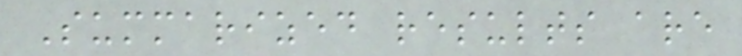Summarized results are
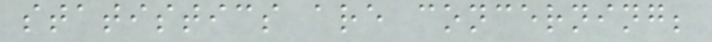statistics are concerning;
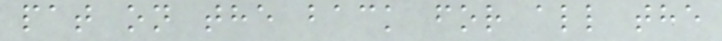pat on the back for all the
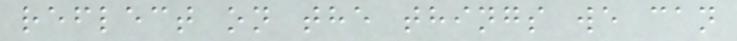reflect on the things we can
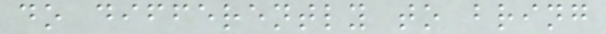do differently to bring
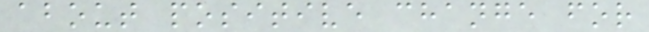about positive change for
